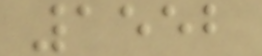1552
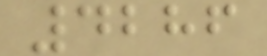4286
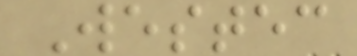Westec
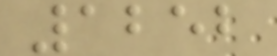1252
